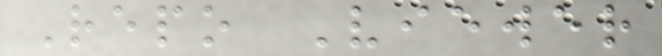Repo Viewer
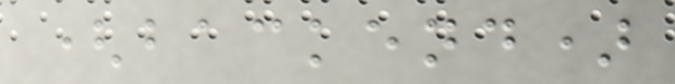(backend)
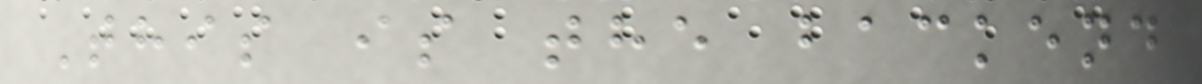This is the backend
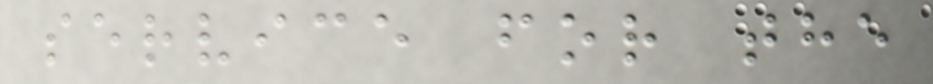service for the
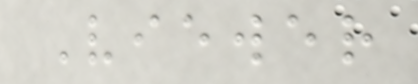Viewer
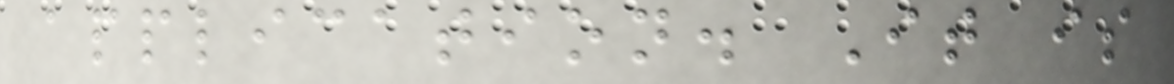application. It is
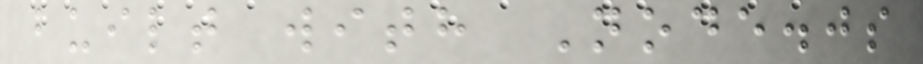built with Node.js
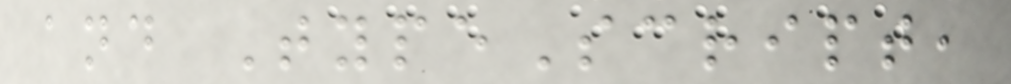and TypeScript,
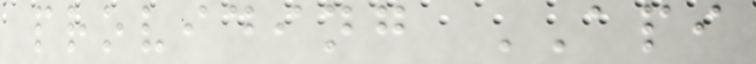providing API
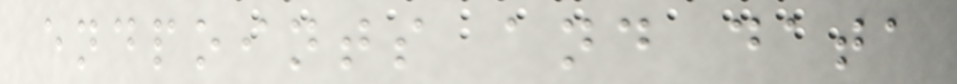endpoints and data
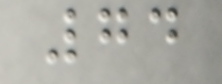74
